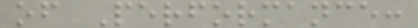of Performance:
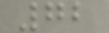72
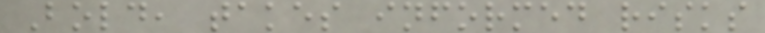Bold, takes informed risks
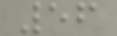56
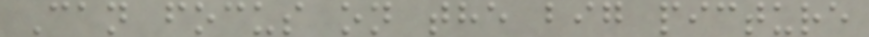Can focus on the big picture
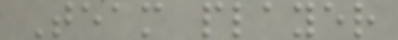Team player
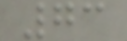73
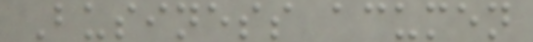Business acumen
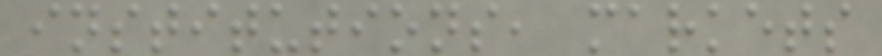institutions, markets
